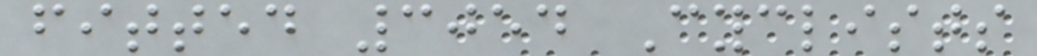fitted 3054 Cyclists
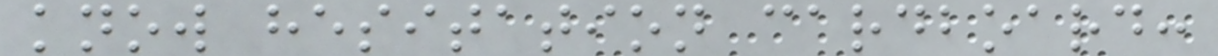know hesitation cardboard:
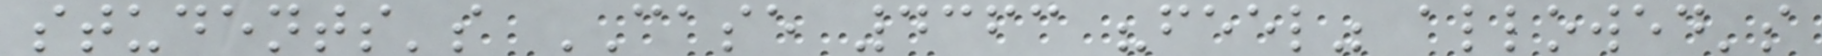students's CASE 4363 "feel" allowed's
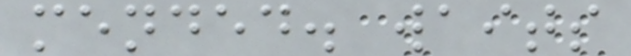mended. waits
